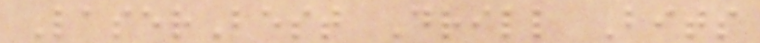LaserBest Drill Bits
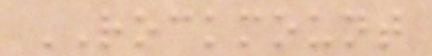ROCKMOUNT
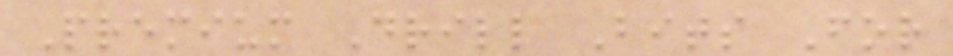Premium Drill Bits For
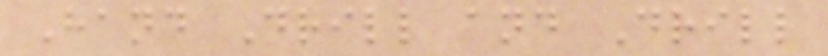Hand Drill and Drill
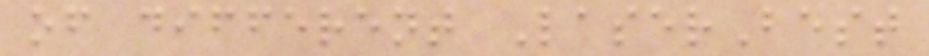of different LaserBest
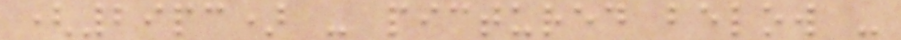(29pc) - pictured below -
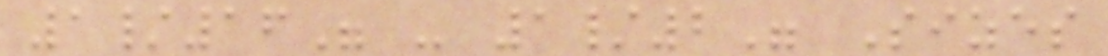1/16" - 1/2" Sizes
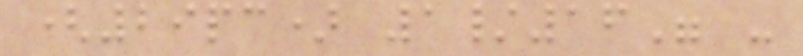(29pc) 1/16" -
